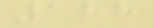188
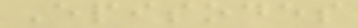Episodes
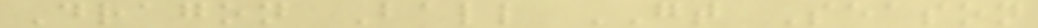Dragon Ball GT Season
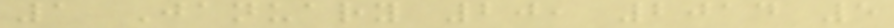1 January 20, 2014 5
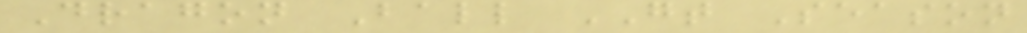Dragon Ball GT Season
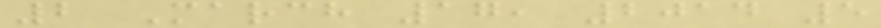2 March 17, 2014 5
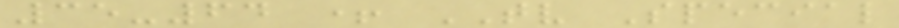35-64 + TV Special
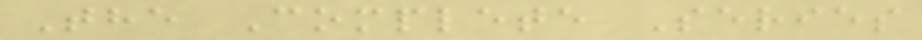The Complete Series
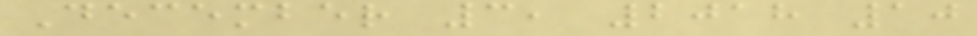December 3, 2018 10
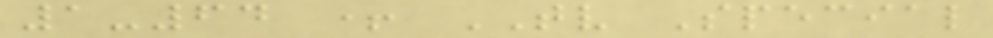1-64 + TV Special
